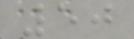50
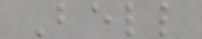Bell
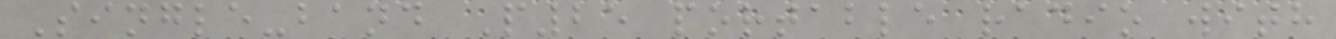Single-band P25 portable radio with
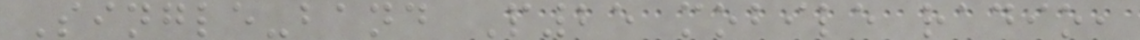Single-band P25 mobile radio,
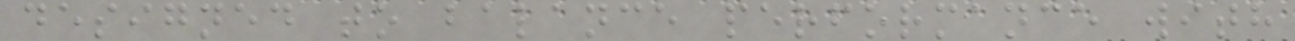designed to balance performance with
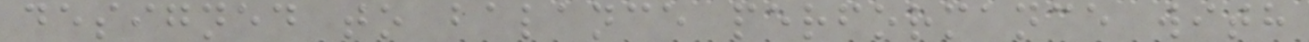designed to balance performance with
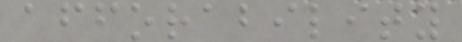afforability
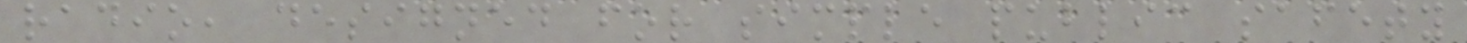radio, designed for simple public safety
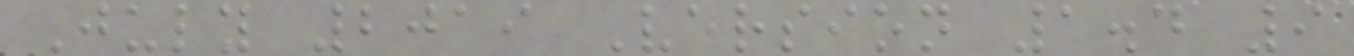July 2019 Version 1.4 9
